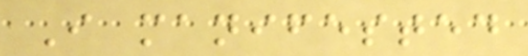I manifested
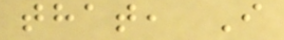that, I
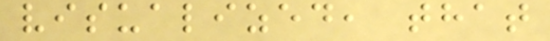visualized, that
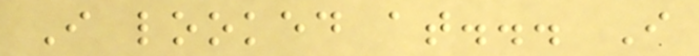I looked at... I
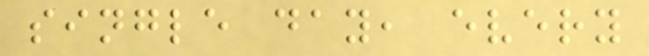single day, every
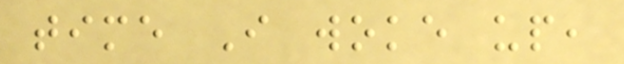time I woke up,
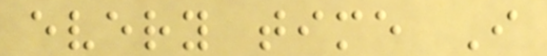every time I
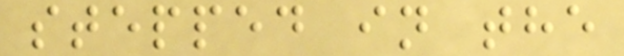stepped in the
